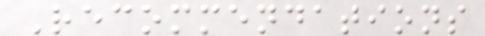Recommendations
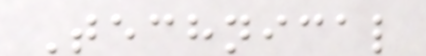Technical
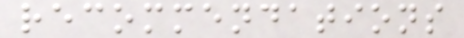recommendations
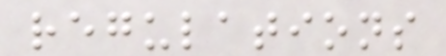regulations
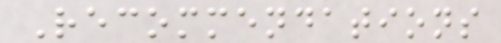Recommendations
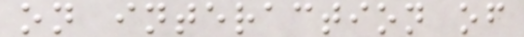on interaction of
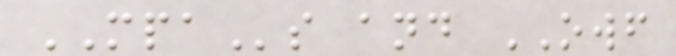MPAs and OWF
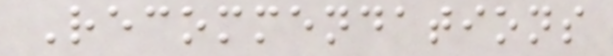Recommendations
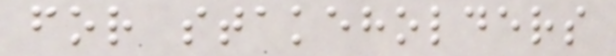for stakeholders
